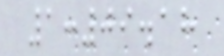1:09.18
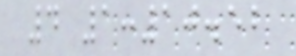4 1:10.52
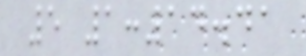5 1:14.41
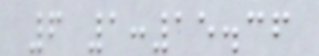6 1:15.36
